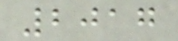2017
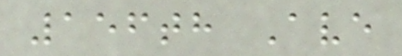156th Ave
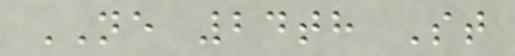NE 24th St
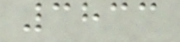3833
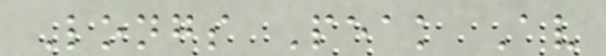Longs Peak Av
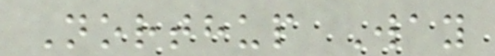Northup Way
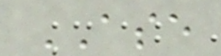ASE
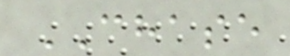CHASE
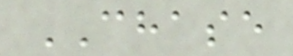CHASE
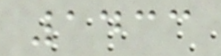1433
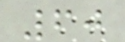60
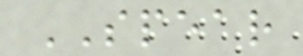SPEAR
